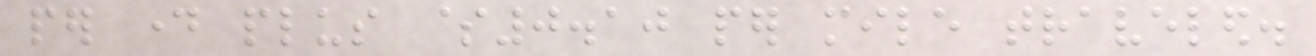per day plus $0.10 per mile traveled.
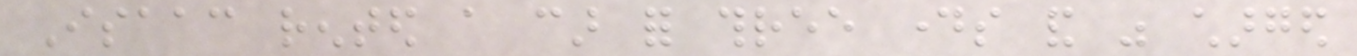Isaac rented a car for three days and was charged
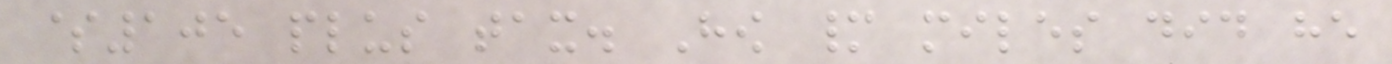$105 plus tax. How many miles did he
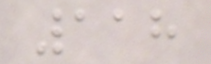118
